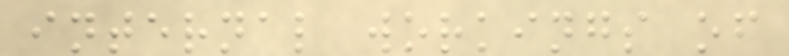internal workings of
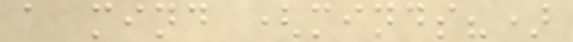a mind (minds?)
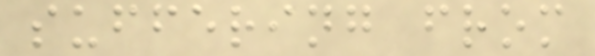suffering from
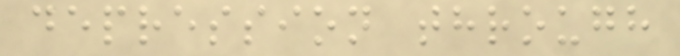depression through
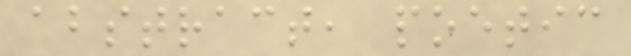abstract, poetic
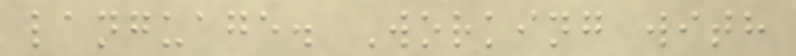language. Working with
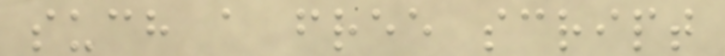such a free script
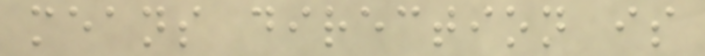means direction is
